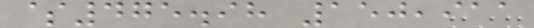$475.98 150,911
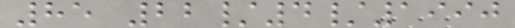85 22/4/1990
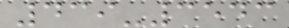439-3543
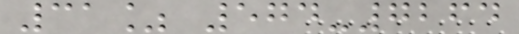31% 574-7264
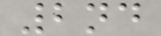2nd
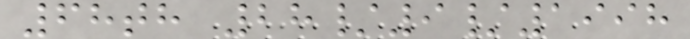68th 28/9/1998
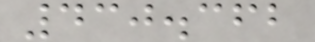430.362
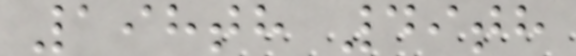198th 49th
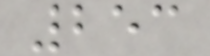253
